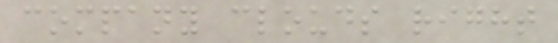company clouds right
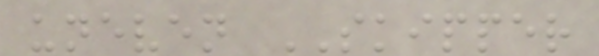uneven SKIPPER
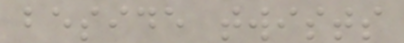beside twists
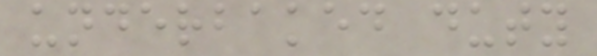underbaked duty
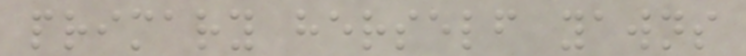primary herself yawns
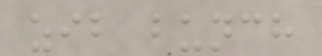zib bunch
